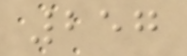257
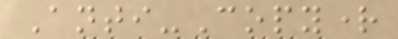Anti-Copyright
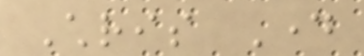Chris Day
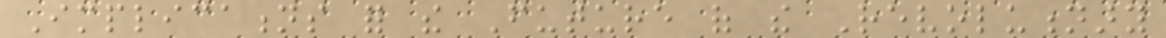Implications for the Future of the Revolutionary
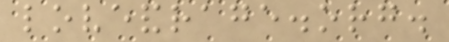loveandrage.org.
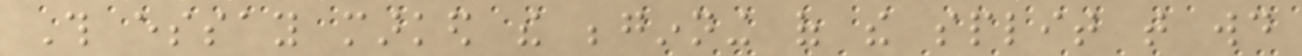This essay marked the beginning of the split that would
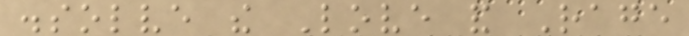dissolve the Love and Rage
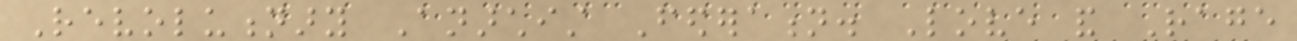Revolutionary Anarchist Federation. Love and Rage
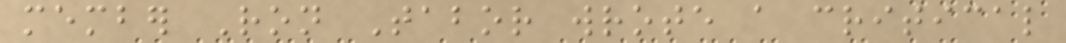member Ron Tabor wrote a critical
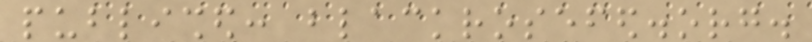published: blackrosefed.org.
